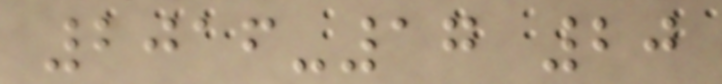2016-17 20
